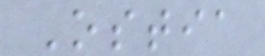Ostia
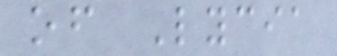of Lycia
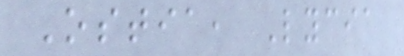Ostia, Lycia
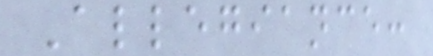Allegiance:
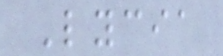Lycia
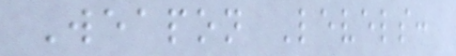Weapon Levels:
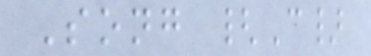Song {C}
